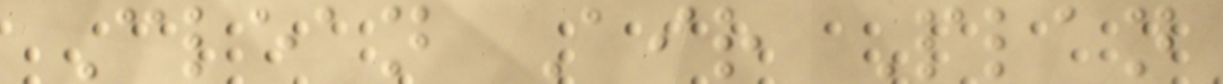Clean Air Plan
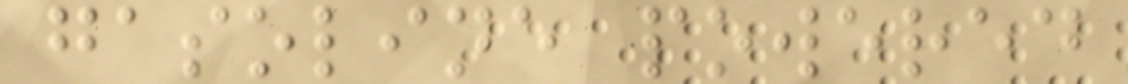gasoline powered
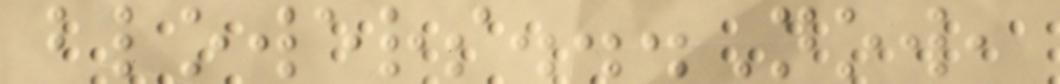blowers...Now,
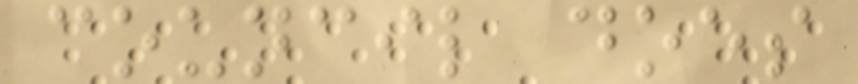council does
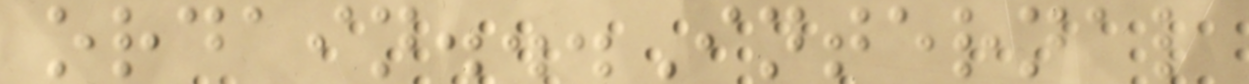ordain...Internal
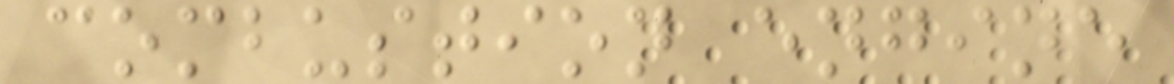combustion engine
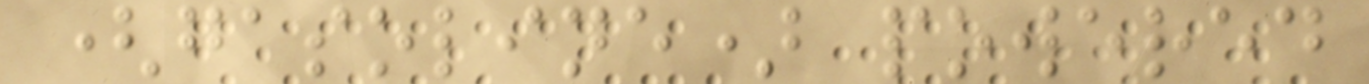(gasoline) powered
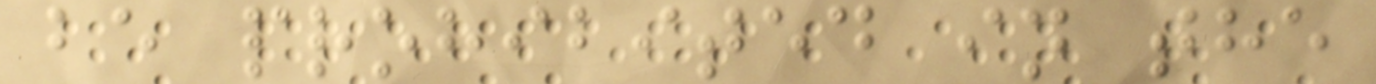be prohibited in the
